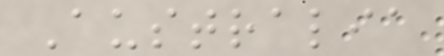Australia
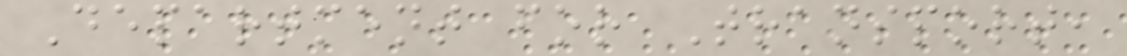Department for Transport,
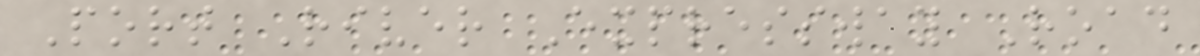Port River Expressway Road
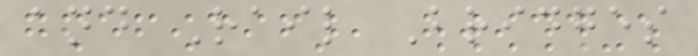and Rail Bridges
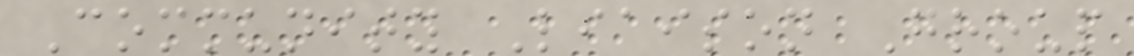Community Liaison Group
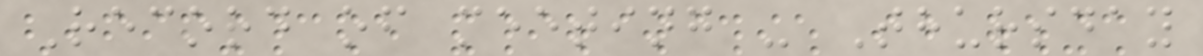Record of meeting - Thursday
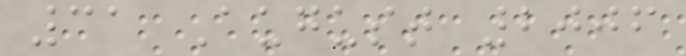31 August 2006
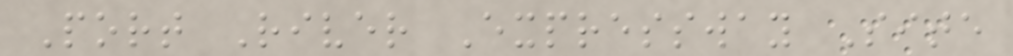Port River Expressway Site
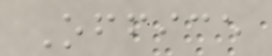Office
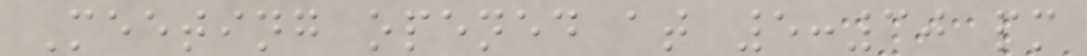Meeting opened at 5:30 pm
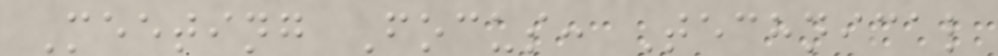Meeting Focus: Technical
